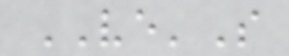VE'S
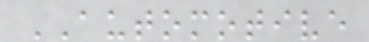AUTOMOTIVE
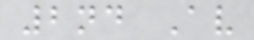2nd Av
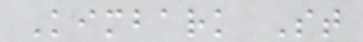Kimbark St
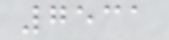7531
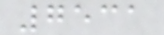7531
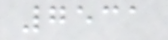7531
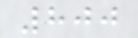800
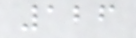126
